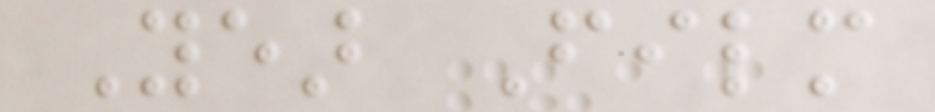Year Film
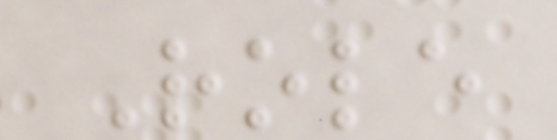Role
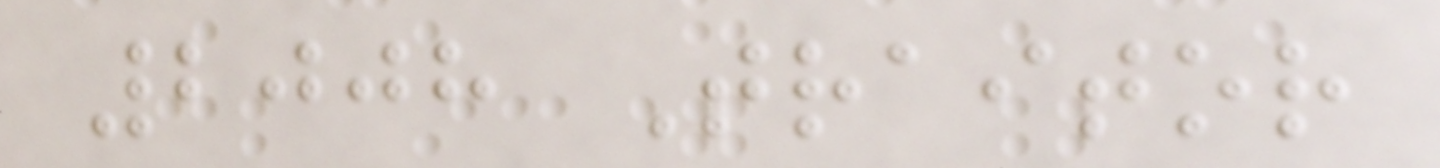2008 Traitor
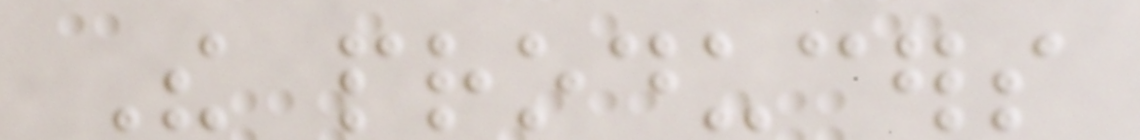The producers
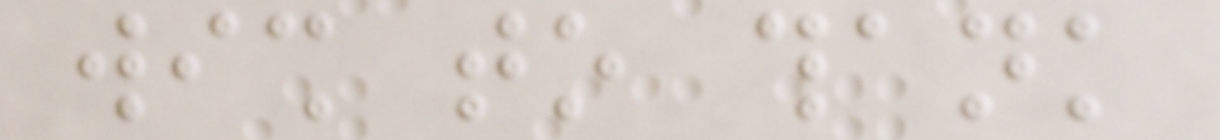wish to thank
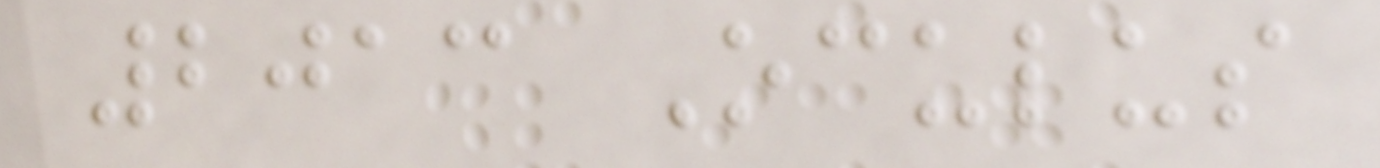2013 Oculus
